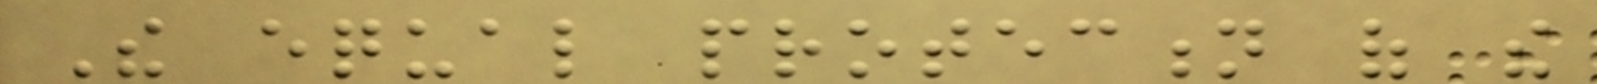The equal protection of the
